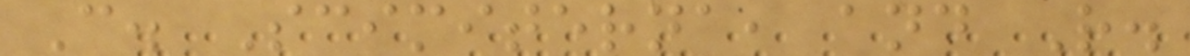C. Scimiterna, and R.
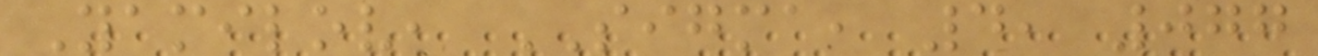Yamilov, SIGMA, 4, 077
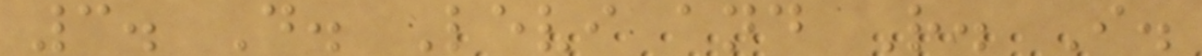3. D. Levi and R. I.
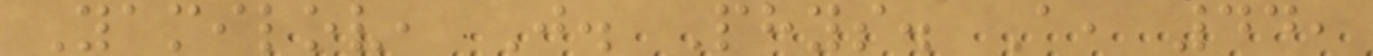Yamilov, J. Phys. A, 44,
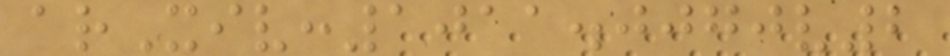arXiv:1011.0070v2
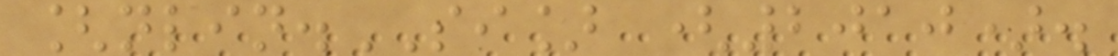[nlin.SI] (2010).
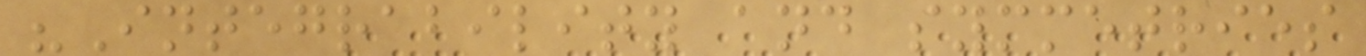"Integrability and symmetries
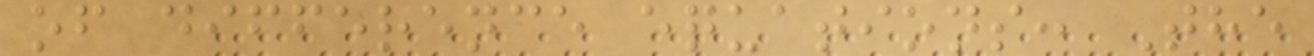of difference equations: The
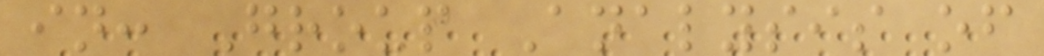in: Group Analysis of
